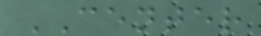CENTER
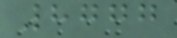8777
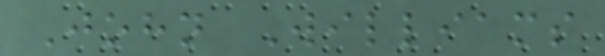John Williams
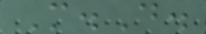M.D.
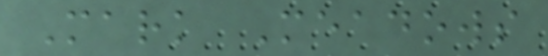Mark Meadows
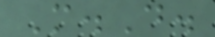M.D.
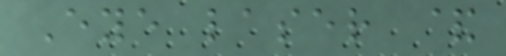Eye laser &
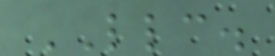LLC.
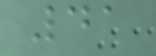41
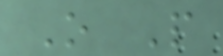O P
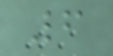6
